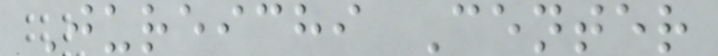Jureichi Center
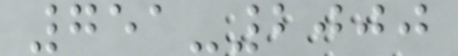751-2000
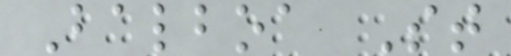Balboa St
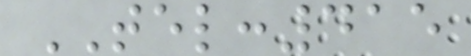TEL:415
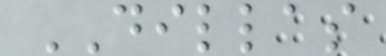DILLAS
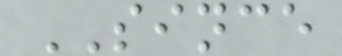SINCE
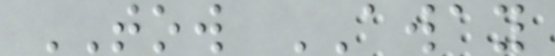TOW AWAY
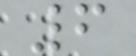6
